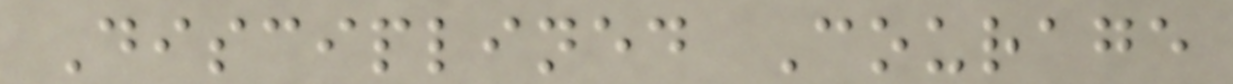Disciplined Courage
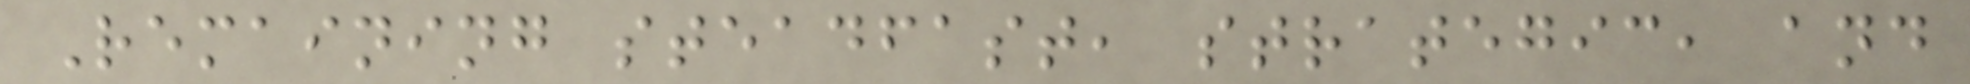Remaining steadfast, strategic, and
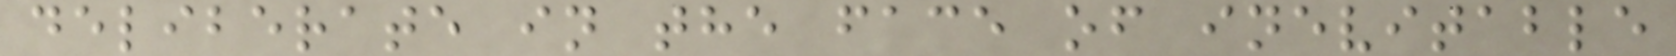deliberate in the face of inevitable
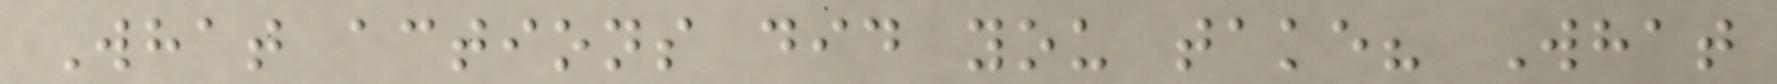What actions did you take? What
